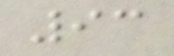93
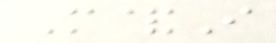M&I
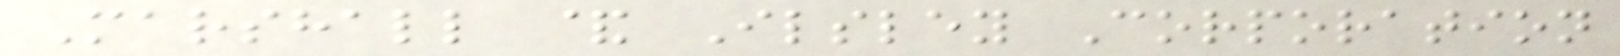Marshall & Ilsley Corporation
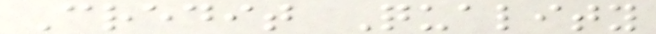Credit Quality
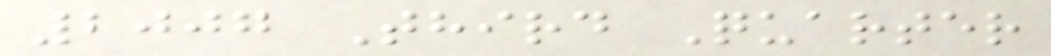2007 Third Quarter
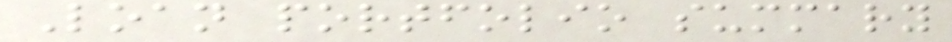Loan portfolio summary
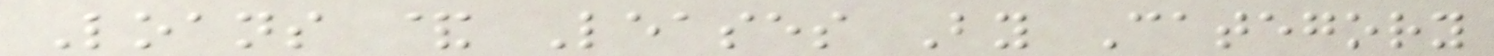Loans & Leases By Category
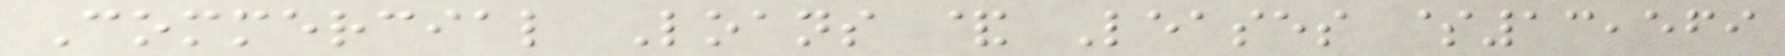Commercial Loans & Leases $13,569
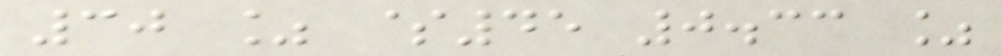30 % $45 0.33 %
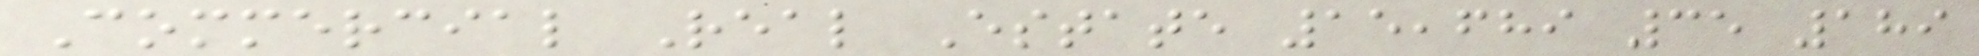Commercial Real Estate 15,689 35 189
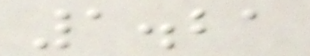1.21
